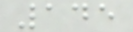145
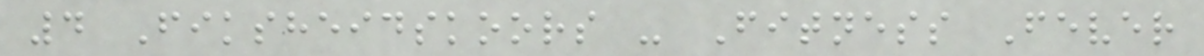4 Fiksheidskoors - Fitness Fever
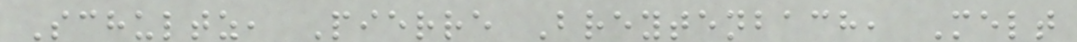Schultz, Pierre Breytenbach, Melt
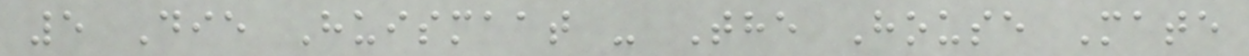5 Die Huismaat - The House Mate
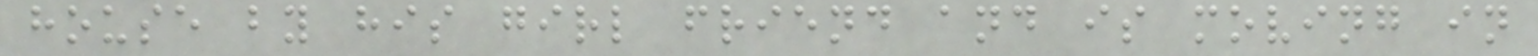house by his girl friend and is moving in
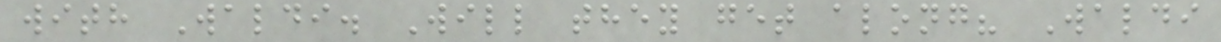with Waldi. Will they get along? Waldi
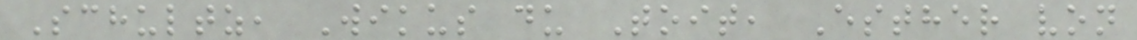Schultz, Wikus du Toit, Esther von
